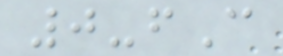0-fC
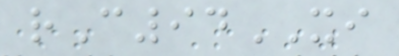rC94XI
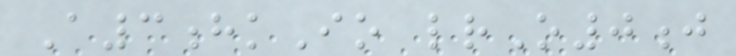A3hkIo lrO0j
